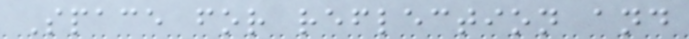Space for reflection and
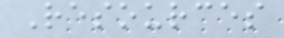Resources
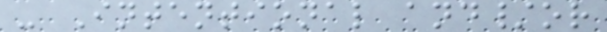- Intentional and/or
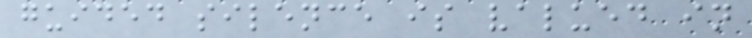guided silence is valued in
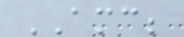AMC;
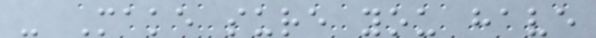- Make sure you have
